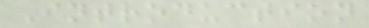Introduction
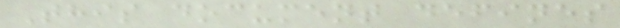This document defines
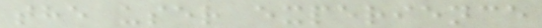the user experience
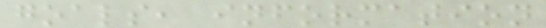goals, information
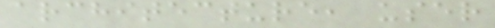architecture, user
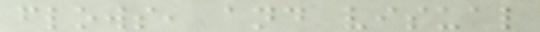flows, and visual
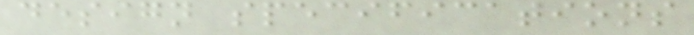design specifications
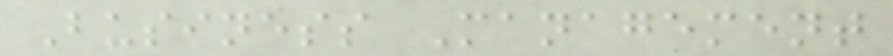Business Management
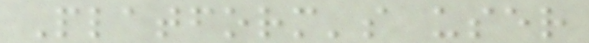Platform's user
